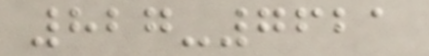827-7621
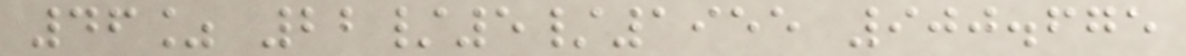46% 22/5/1955 900.675
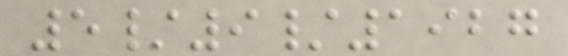5/9/1927
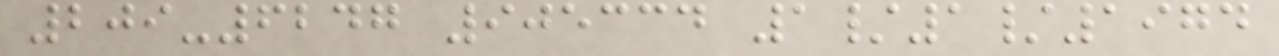209-6247 905334 1/1/1974
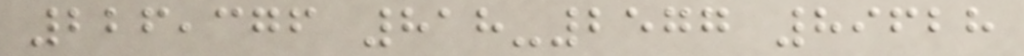226,376 818-2577 89628
